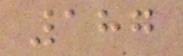187
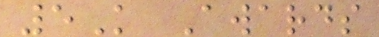5K Awards
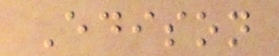Edison
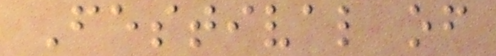Festival of
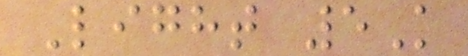Light 5K
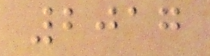2017
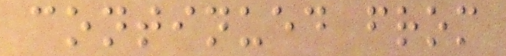continued from
